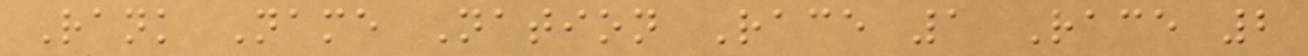Rank Name Nation Race 1 Race 2
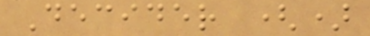Decider ()
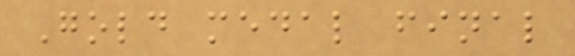Gold medal final
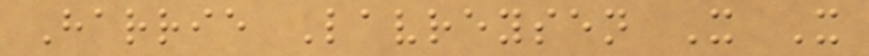Harrie Lavreysen X X
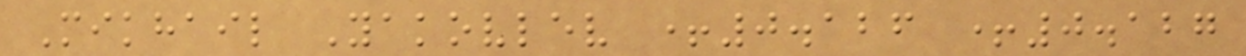Mikhail Yakovlev +0.126 +0.127
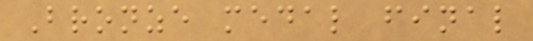Bronze medal final
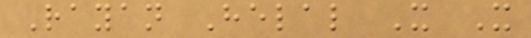Rayan Helal X X
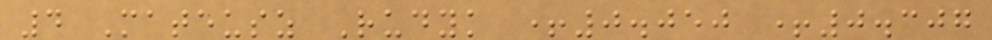4 Mateusz Rudyk +0.050 +0.307
